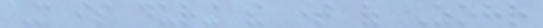It is during the time of Zohr
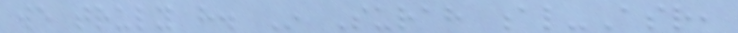we truly have. In Surah al-Asr,
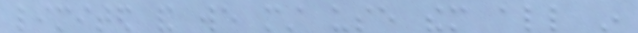limited and we must use them all in
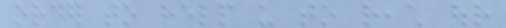order to help us to reach our
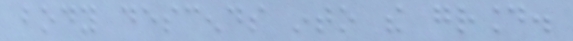body descends into the ground.
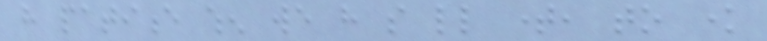have patience when we have so little time, to know
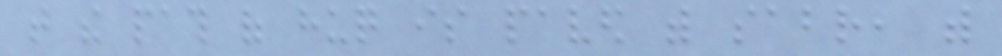that the path of huq is paved with sabr, with
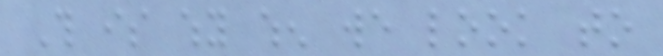This is why when we look to
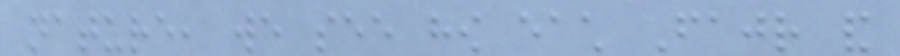nature, we see how each Fajr and
